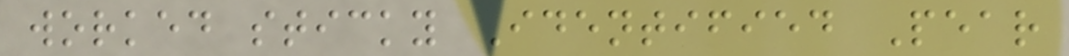worked sticky Identified Pear
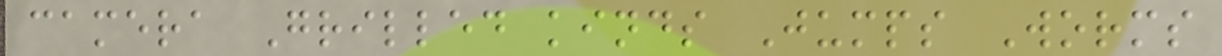camera Grilled kinds Jumps Worms
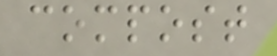compost
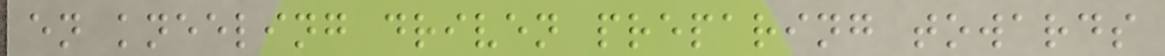en kneeling driven preparing towards
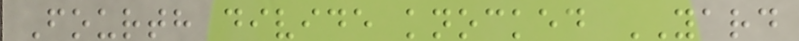Fourth divide knocked YARD
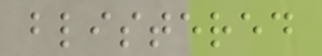blistered
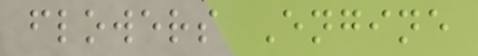flowers Engine
